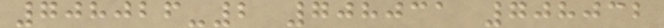708026-2 708031 708032
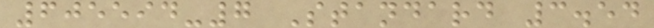605594-7 Standard 3.54
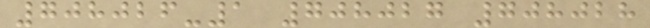708026-1 708027 708028
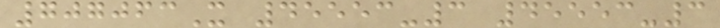707063X 45553-3 45553-3
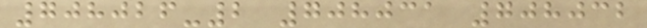708026-2 708031 708032
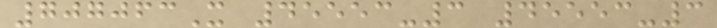707063X 45553-3 45553-3
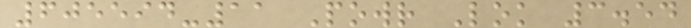605594-11 Powr Lok 3.54
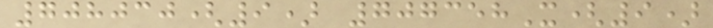708030(9) 707358X(9)
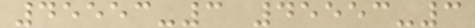45553-3 45553-3
